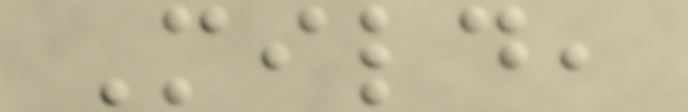Mild,
